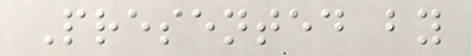Presented by
